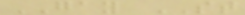GAY ST
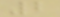2
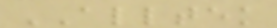ALLTEK
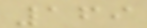169
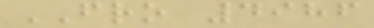FRO 4986
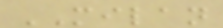MILAN
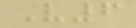V6
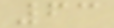63
